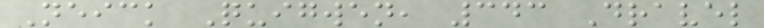Neick Quigwen, 343 Dravel
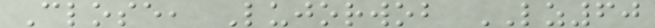Close, Lujorwob LZ60
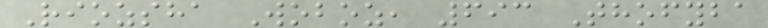Riozsha Woboz, 693 Thofyba
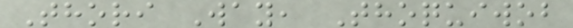Thori Way, Thoquiwob
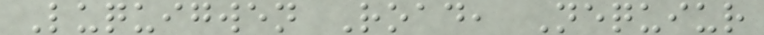Luquigwen Road, Nequiur
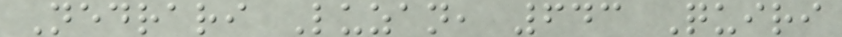Nedrari Luzan, 643 Quiri
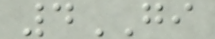4GI
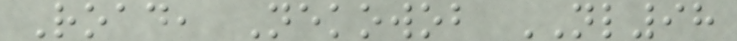Road, Nekowob NL98
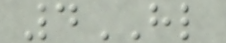4HL
